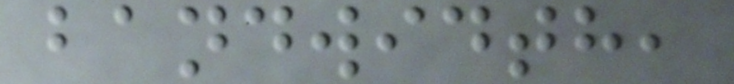bandwidth,
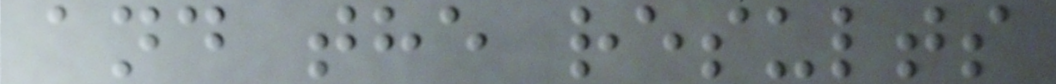and the results
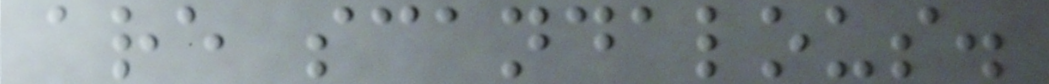are scandalous.
